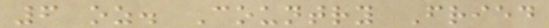6 oz. Country Fried
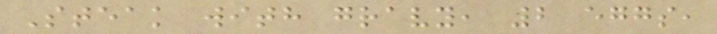Steak with gravy, 2 eggs,
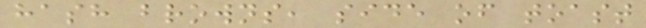hash browns, side of toast
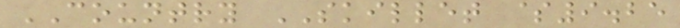COUNTRY SKILLET $9.25
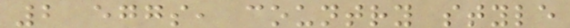2 eggs, country style
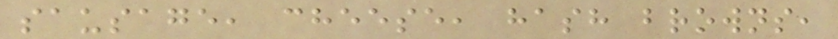sausage, cheese, hash browns,
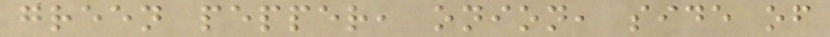green pepper, onion, side of
